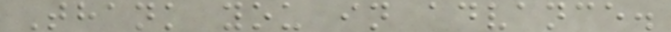Thank you in advance.
